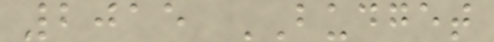2015 BUDGET
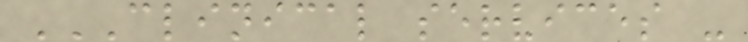CLINICAL SERVICES -
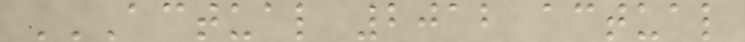ACTUAL 2012 ACTUAL
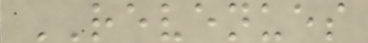REVENUES
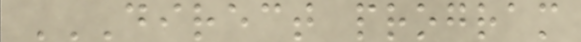DIRECT PROGRAM
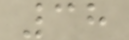38
